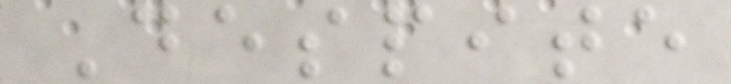Despite
